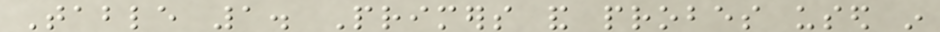Table 1. Primers and probes used in
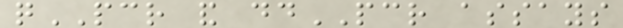qPCR and ddPCR assays
